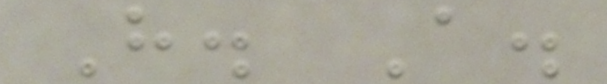H. A.
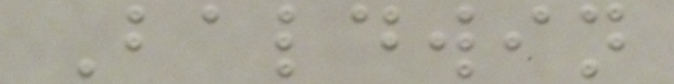Baldwin
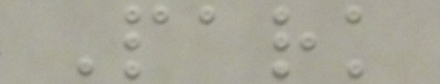Park
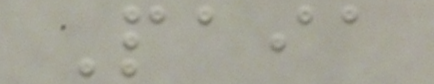Paia
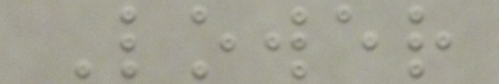Lower
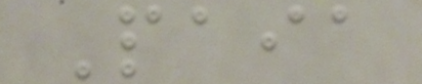Paia
